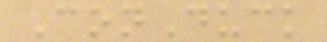ConDuck
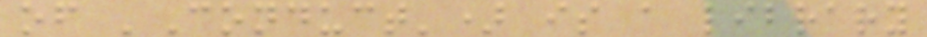of 'Conduct') is a library
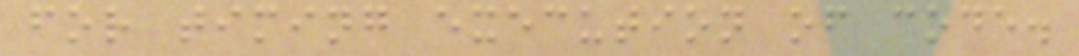for timing execution of code.
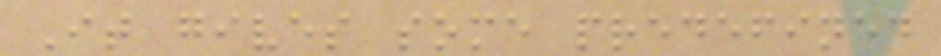It gives some predefined
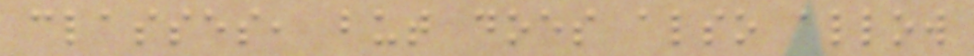classes, but does also allow
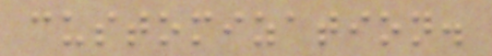customization.
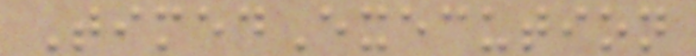TimedExecution
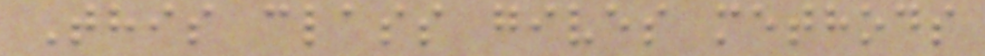This class gives methods
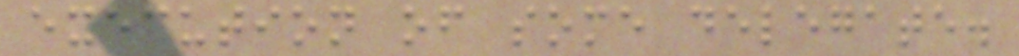execution of some delegate.
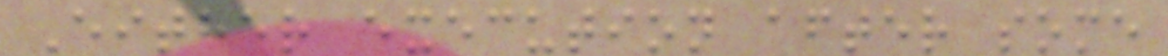Either execution after some
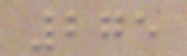275
